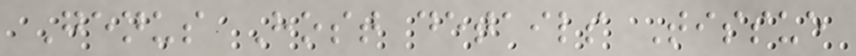Genus Host details Tissue
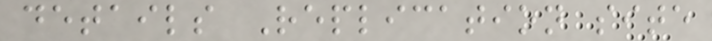details Replication site
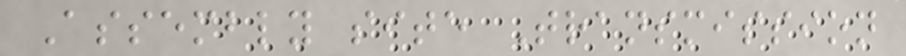Assembly site Transmission
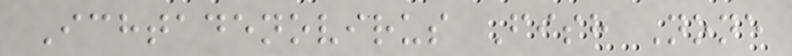Ichtadenovirus Fish None
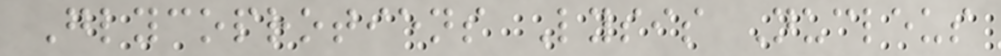Glycoprotiens Lysis Nucleus
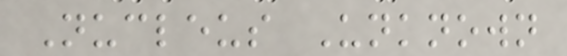Nucleus Unknown
